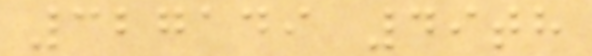327149 49th
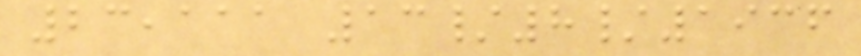23,111 13/8/1936
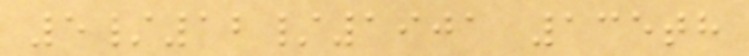5/12/1901 135th
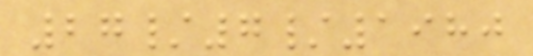27/7/1980
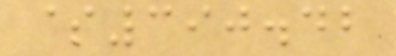$390.42
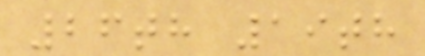26th 19th
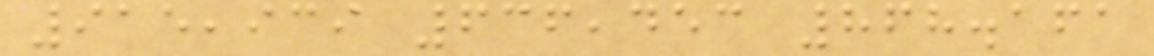915,939 636,453 868.161
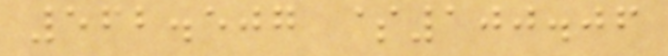562.507 $100.06
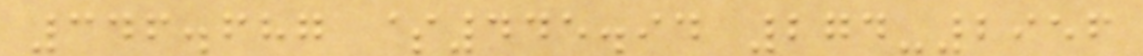346.687 $445.94 274-2956
